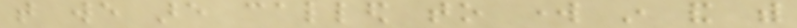that we are called to work in and with
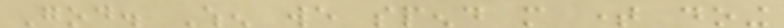God. When we spend more time doing
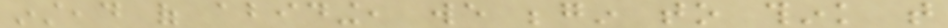instead of abiding, we begin to think that
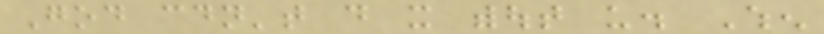God couldn't do it without us. When
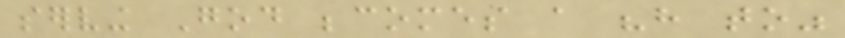serving God becomes a "have to"
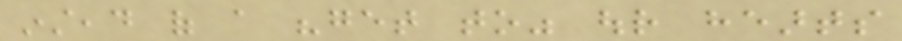instead of a "get to" our hearts
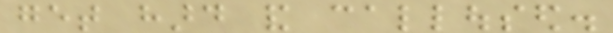get hard and calloused.
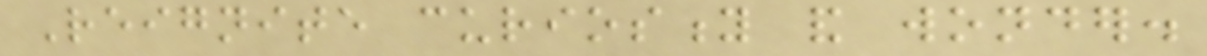Reignite curiosity and wonder.
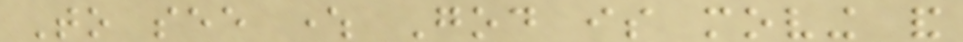To see where God is moving and
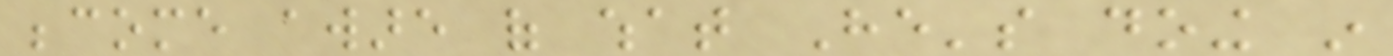become aware of what He's doing in
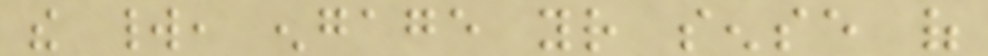the world, engage your sense of
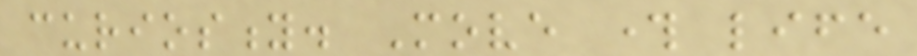curiosity. Move through life
